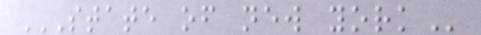STATE OF NEW YORK
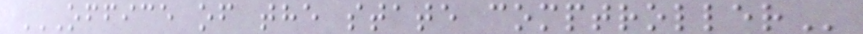OFFICE OF THE STATE COMPTROLLER
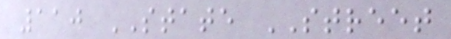110 STATE STREET
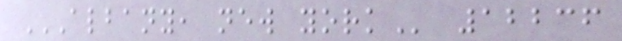ALBANY, NEW YORK 12236
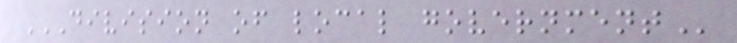DIVISION OF LOCAL GOVERNMENT
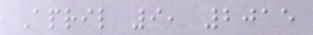April 9, 2015
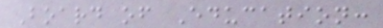Board of Education:
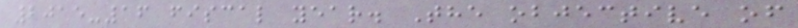2015-16 fiscal year. The objective of
